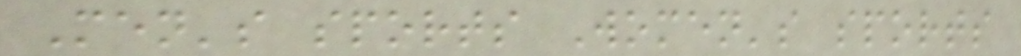Men's sports Women's sports
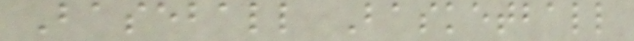Baseball Basketball
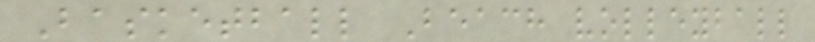Basketball Beach volleyball
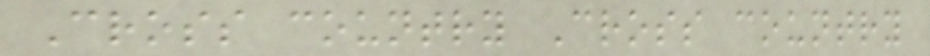Cross country Cross country
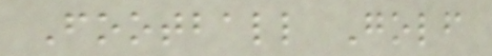Football Golf
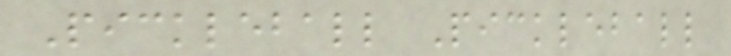Pickleball Pickleball
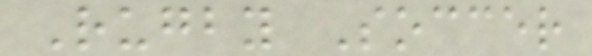Rugby Soccer
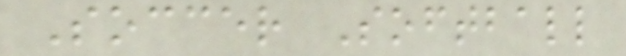Soccer Softball
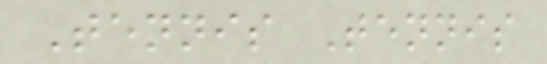Tennis Tennis
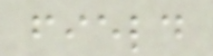field
